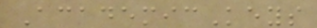AcademicKeys
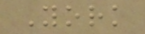York
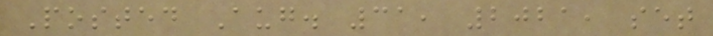Posted Aug. 31, 2021, set
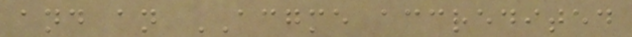and an ACGME accredited
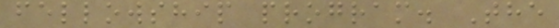fellowship program. The
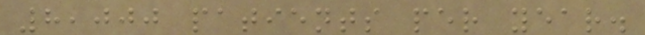8,000 patients per year.
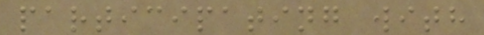participating with
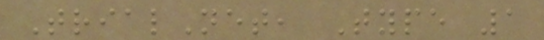TrialNet, Type 1
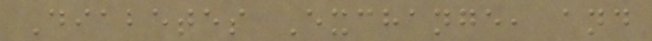Diabetes Exchange, and
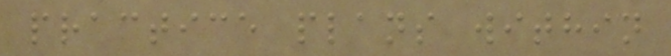practice plans within
